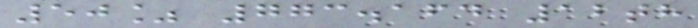50% 773.164 12th
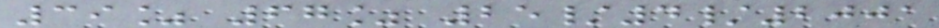39% 67% 25/4/2001
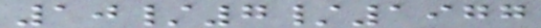10/7/1977
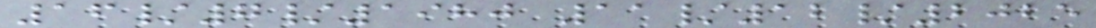16/7/1980 11/12/2025
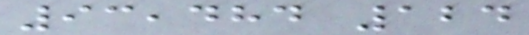93,484 124
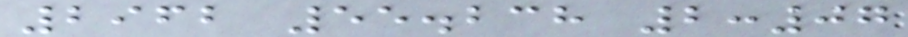2962 55.238 2:07
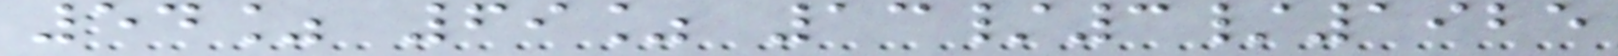54% 69% 13/3/1925
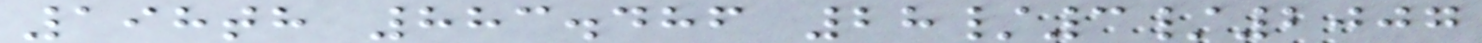198th 883.486 28/3/2007
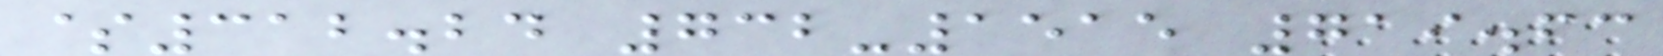$312.24 732-1515 719.63
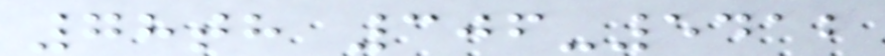78th 306-5412
